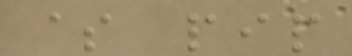$ pip
